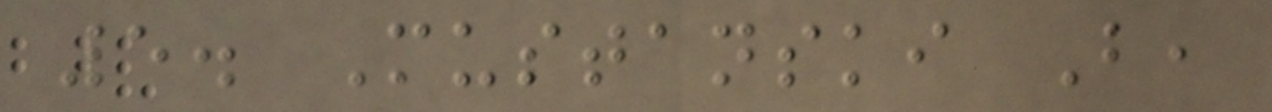5. Mustanski B,
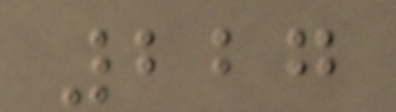227
